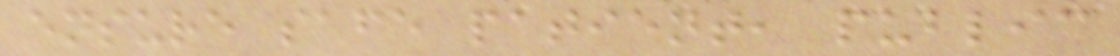ensure safe patient, public
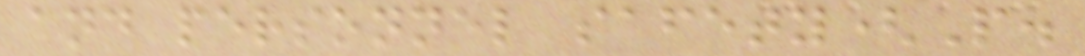and personnel safety(P.
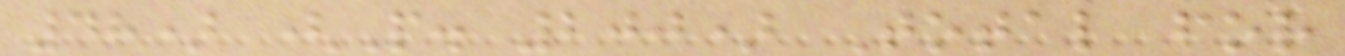48) (P. 200) Total for
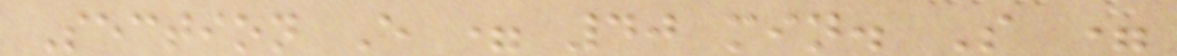Section E = 40 min. S =
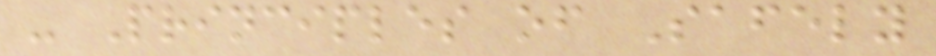- Principles of Safely
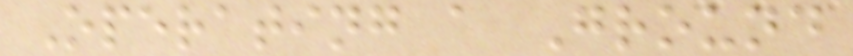Operating a Ground
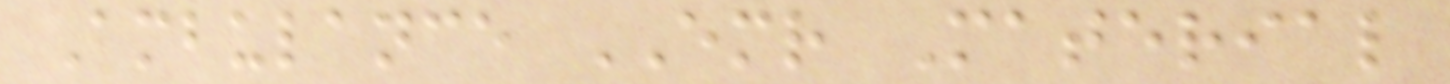Ambulance EMR Material
